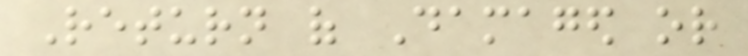Return of Damaged or
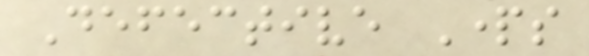Defective Parts
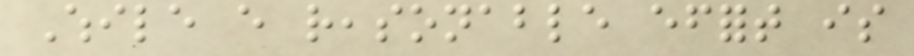While every reasonable effort is
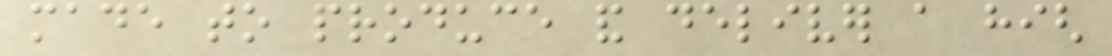made to produce and deliver a high
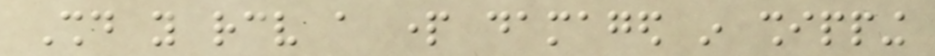Should you receive a part damaged in shipping
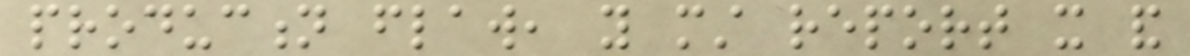production flaw, you must report it and
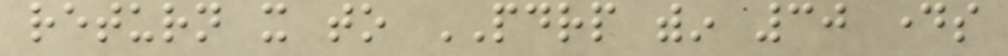return it to PDRP within 30 days
